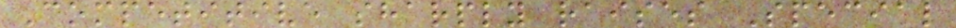Competitive sharply raises Special
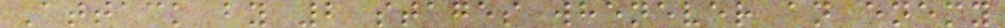Attack by 2 stages whenever an enemy
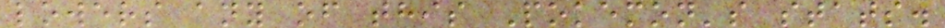lowers any of this Pokemon's stats.
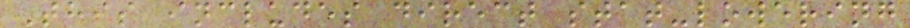This includes direct stat-lowering
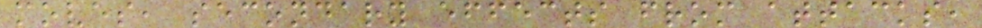moves, secondary effects from attacks,
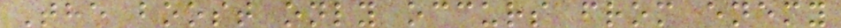The boost only occurs from enemy
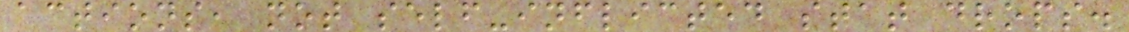actions, not self-inflicted stat drops.
